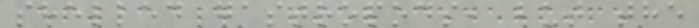shelled gastropods, but the
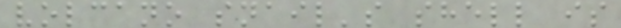volcano snail's shell is
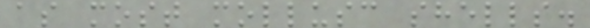as most mollusc shells.
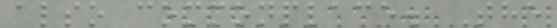also commonplace. The
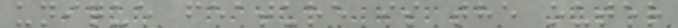unique feature is the outer
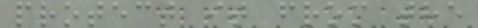protect it from the
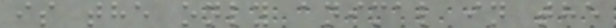is the only animal in the
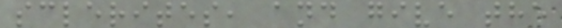sclerites, and give the
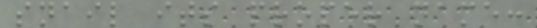snail its proper name:
